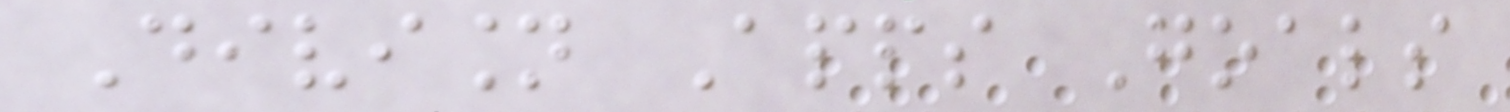Division Apps Goals
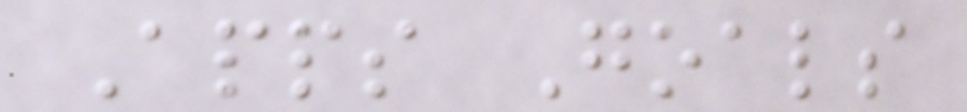Apps Goals
